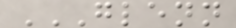GLENN
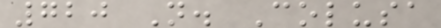720 N. Colusa
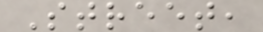Street,
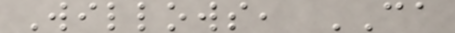Willows, CA
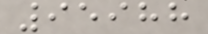95988
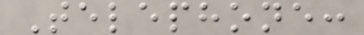Telephone:
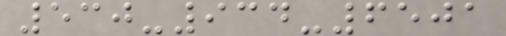530-934-6501
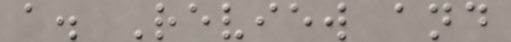a. Review and
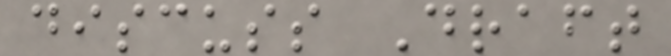discuss Draft
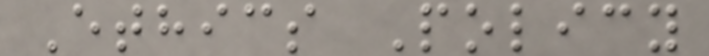Ethics Policy
